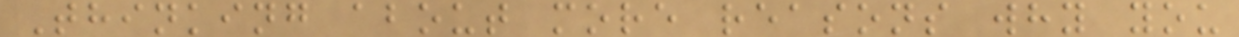Thinking about more reasons why you
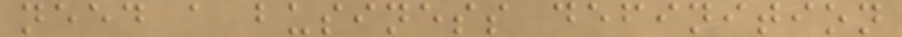need a business definition
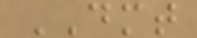DMT
